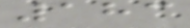183
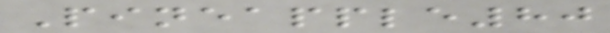Pineapple80
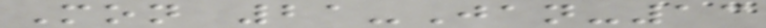Mon 21-Jan-13
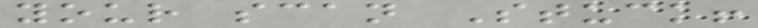your scan Stuck!
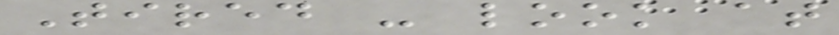Tired - look at
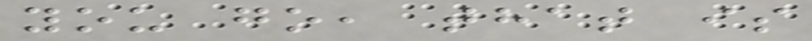you go, that is
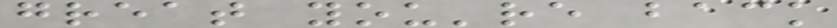great you're back
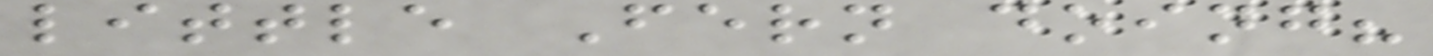little Fern doing?
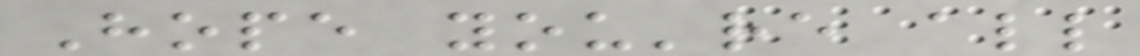Hope you're all
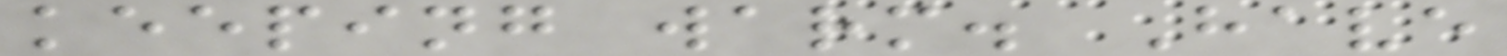keeping warm. Have
